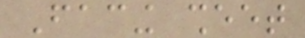Facing sheet
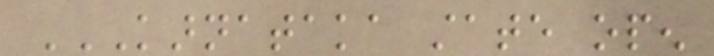KARNATAKA STATE OPEN
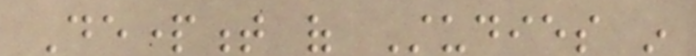Department of Studies in
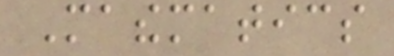Mathematics
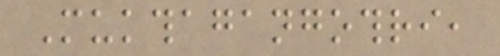Mukthagangothri,
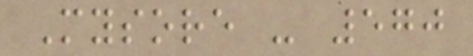Mysore - 570
